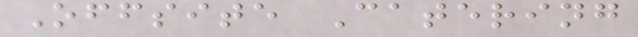Offsite Catering
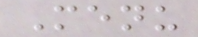Menu
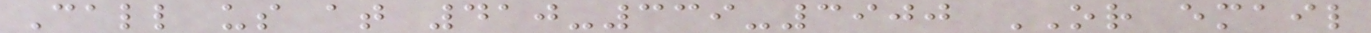Call us at 410-339-3900 OR email
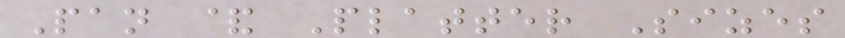Pan & Platter Sizes
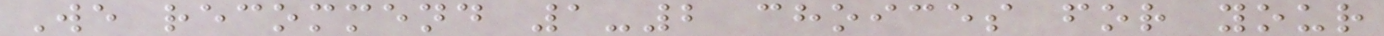We recommend 1-2 choices for your
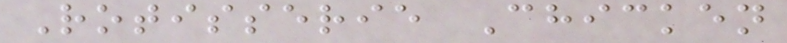Rotisserie Chicken
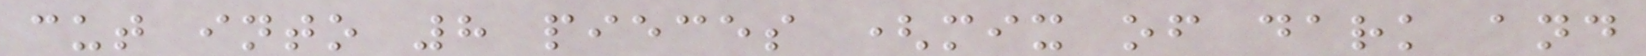cut into 8 pieces (mix of dark and
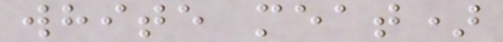white meat)
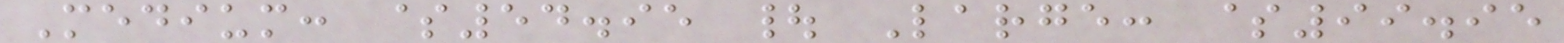Medium: $54.95 | Large: $99.95
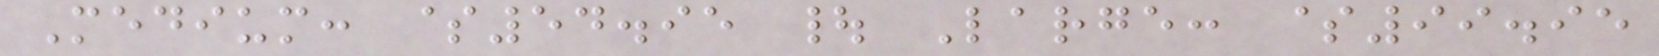Medium: $54.95 | Large: $99.95
